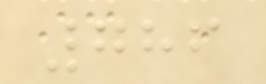786
